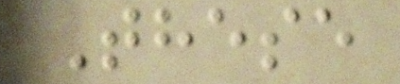These
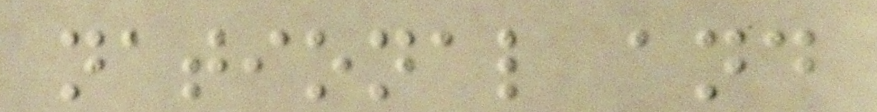national and
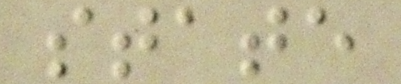state
